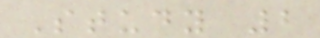Study 2
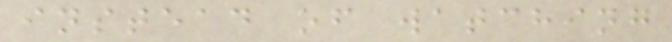instead of watching
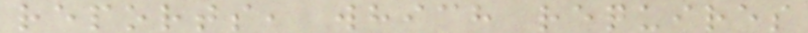reports, which requires
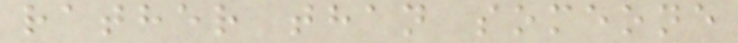rather than someone
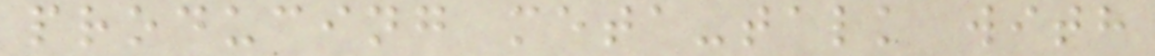producing meta-talk with
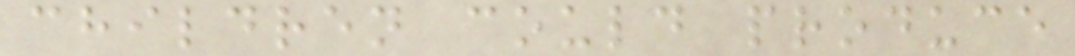children could produce
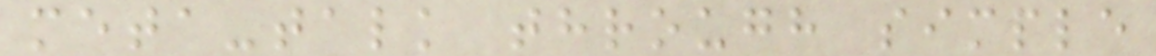meta-talk through simple
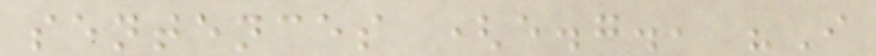sentences (e.g., "I
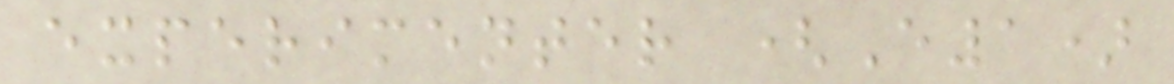experimenter (E1)
